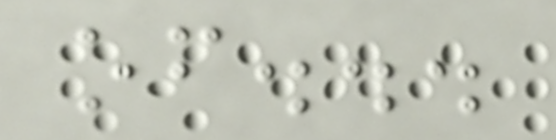of...
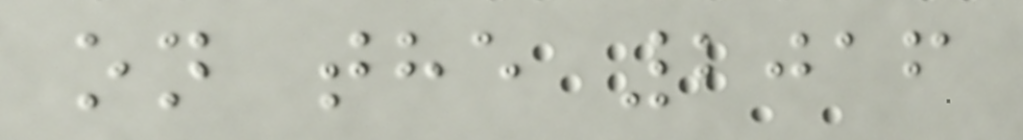on the 2016
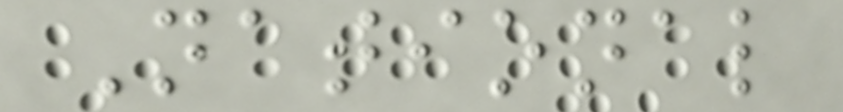National
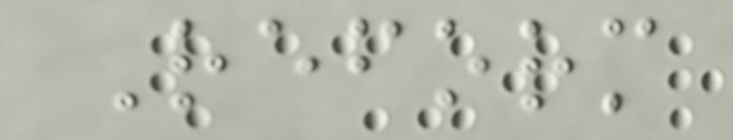Reform
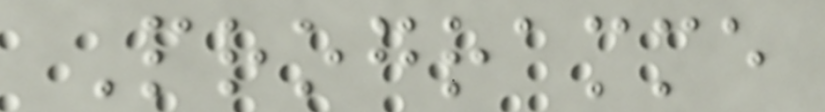Programme
